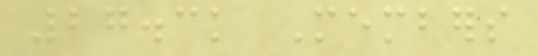27.3k Members
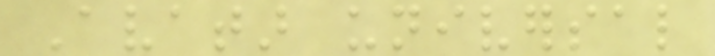Avatar universal
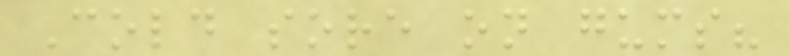Cold sore on gums?
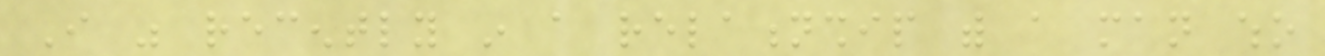I was recently in a relationship with a man who
